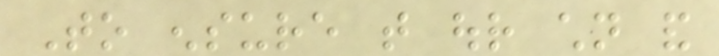To ensure that our children and
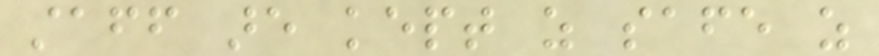staff are kept as safe as
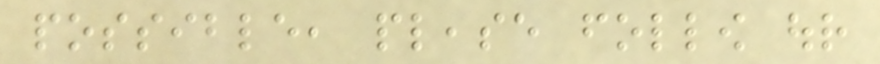possible, please follow our
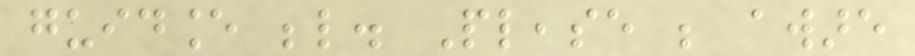guidance below. Please be aware
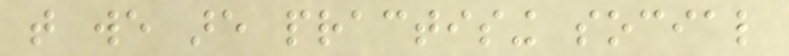that we are practising social
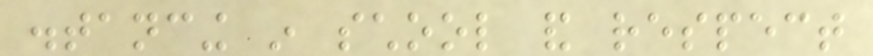distancing in school and respect
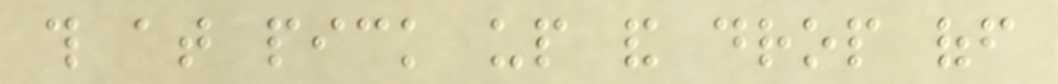this at pick up and drop off
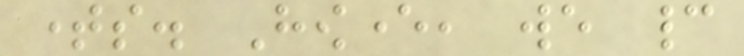times. However, we cannot
